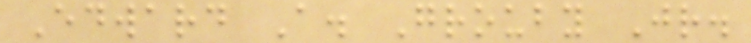Edward A. Grouby Jr.
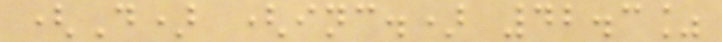(D) (inc.) 42.3%
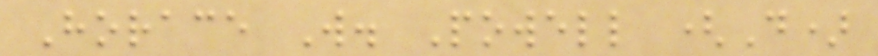Horace W. Powell (D)
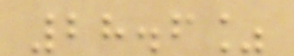28.6%
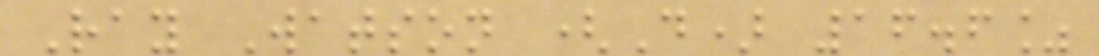Ray Watson (D) 16.6%
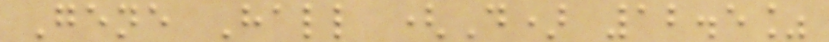Gene Hall (D) 12.5%
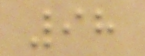98
